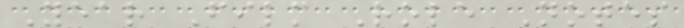Year Film Role Notes
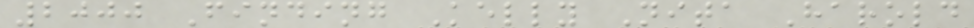2000 Finding Kelly Nita Harold
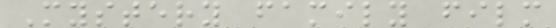Mystery family film
